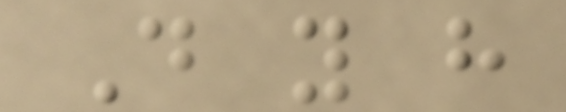Do you have
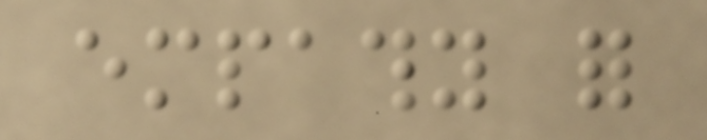empathy for
